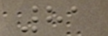81
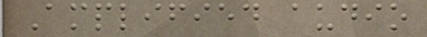Amplified audio
